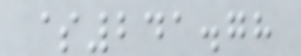$241.78
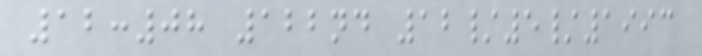12:08 122nd 12/5/1993
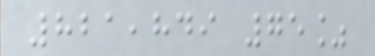821,849 75%
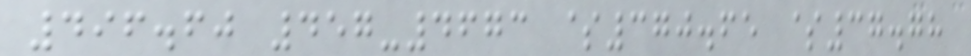496.60 457-4673 $370.65 $37.78
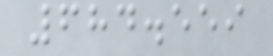684.559
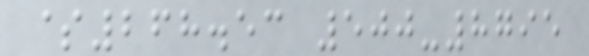$268.53 500-8795
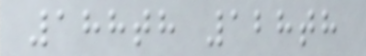188th 128th
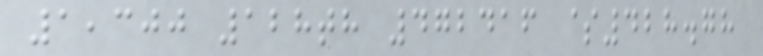1,300 128th 472416 $428.78
